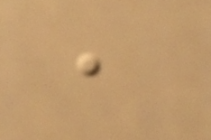,
